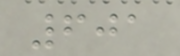601
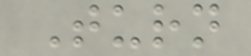Turn
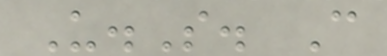U.S. C
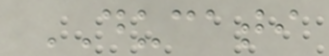DUCATI
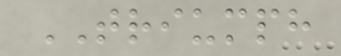TRIUMPH
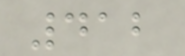412
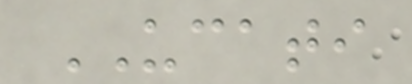UCATI
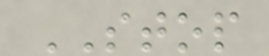STOP
